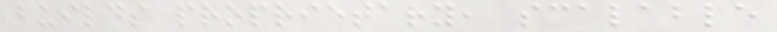builds proprietary, scalable
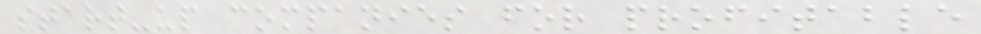start-up companies for profitable
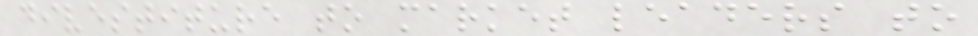divestiture to market leaders to
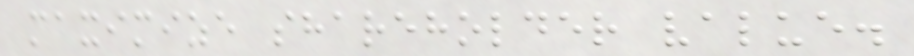maximize shareholder value.
